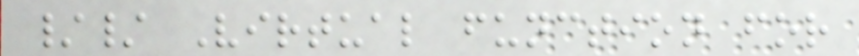// Virtual function for
